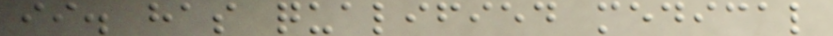ii. has qualified medical
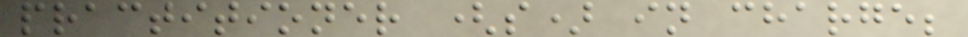practitioner (s) in charge;
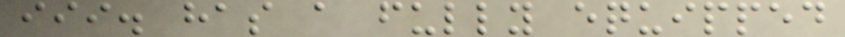iii. has a fully equipped
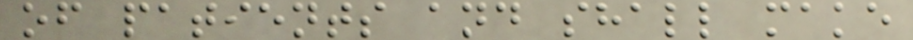of patients and shall make
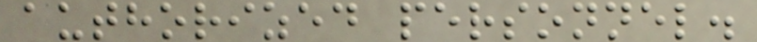authorized personnel.
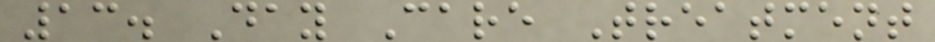13. Day Care Treatment
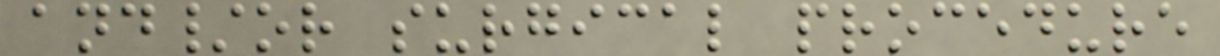and/or surgical procedure
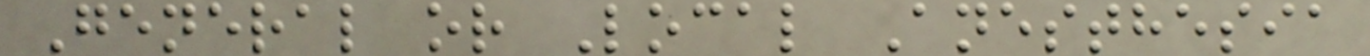General or Local Anesthesia
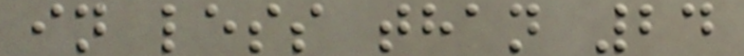in less than 24
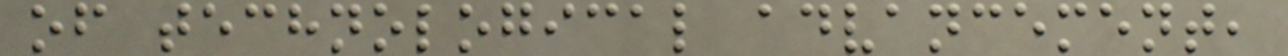of technological advancement,
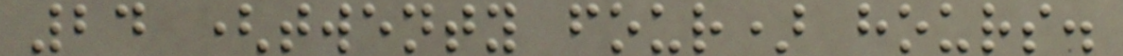24 (twenty four) hours.
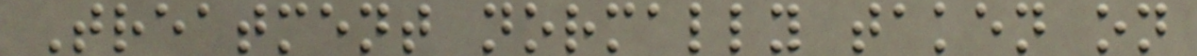Treatment normally taken on
